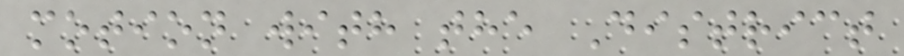motion with the District
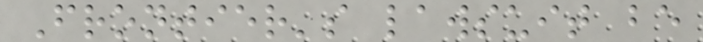Frontier's lawsuit be
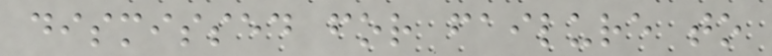dismissed for failure to
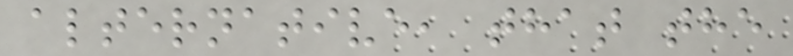alternative, that the
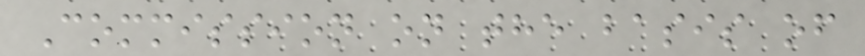Commission on the basis of
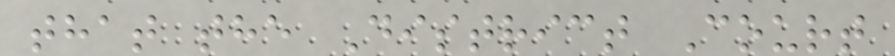that the District Court
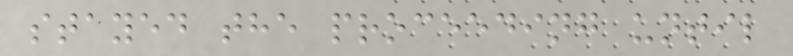stayed the proceeding until
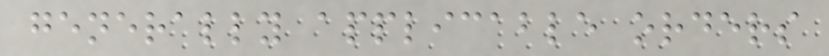generally applicable orders
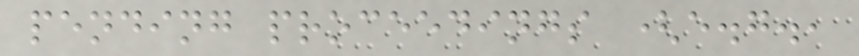pending proceedings (e.g.,
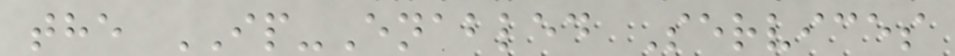the IP-Enabled Services
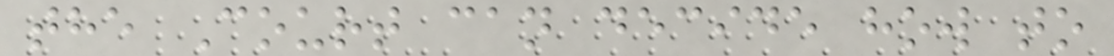the Court can decide how to
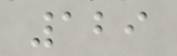129
